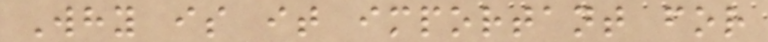Why is it important for
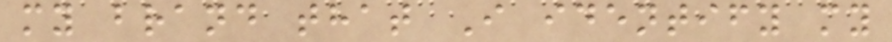my brand that I identify my
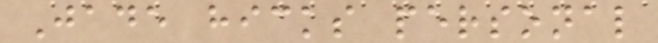Jade hicks personal
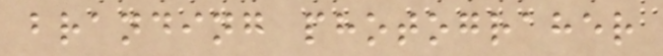branding photograher
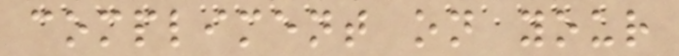compliment on your
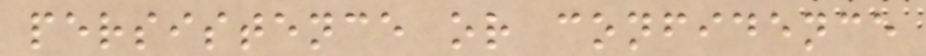persistence or confidence
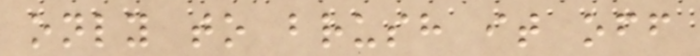only to brush it off
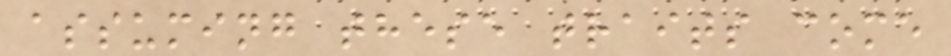assuming these traits come
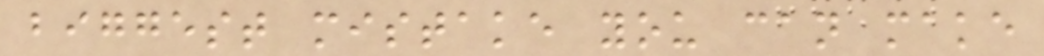biggest mistake you can make
